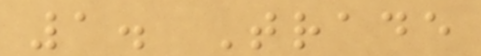1. Trade
